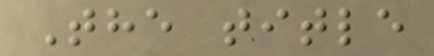The title
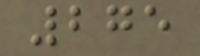275
